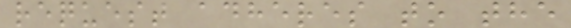request adheres to the
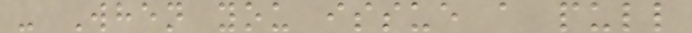- When you issue a pull
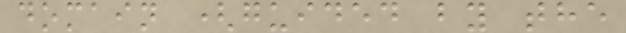domain (guided by the
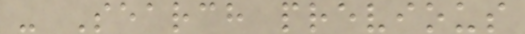- Search previous
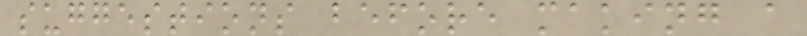suggestions before making a
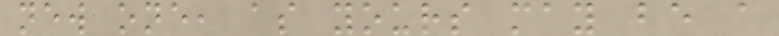new one, as yours may be a
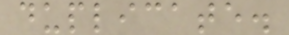duplicate.
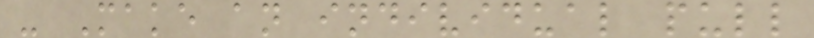- Make an individual pull
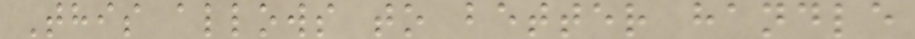This allows to better handle
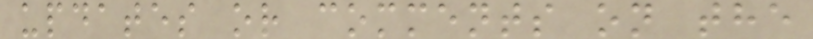updates or comments on the
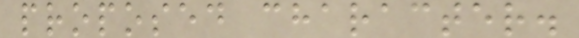proposed character.
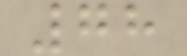78
